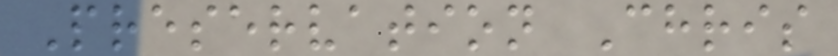Preservation Chris
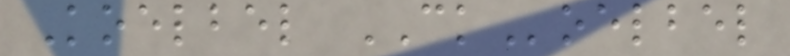Koelbel CKoelbel
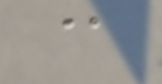@
